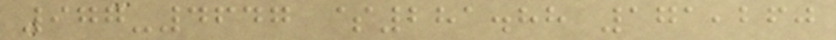977-4647 $281.88 171,260
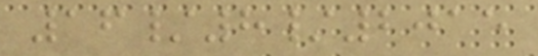16/8/2015
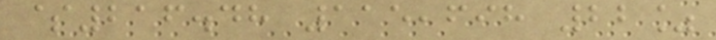$216.48 115,698 22%
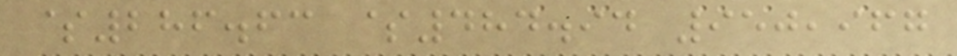$286.63 $484.94 950,967
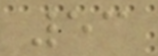53
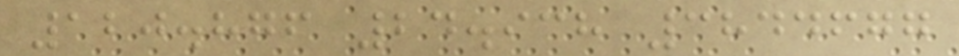120.876 24.938 3844677
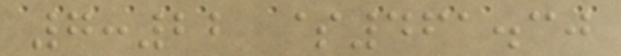7:22 $461.30
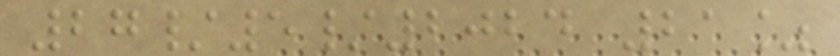27/5/2024 21%
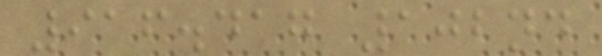916.417 102nd
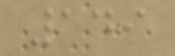149
